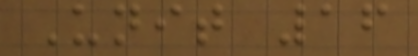Unit 16
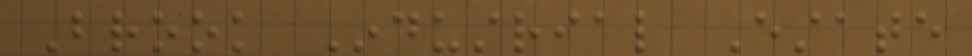Brook Industrial Estate
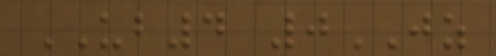UB4 0JZ
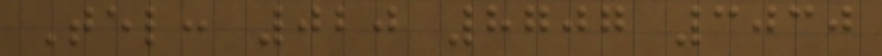Tel: 020 8707 3030
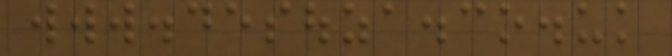www.desouza.co.uk
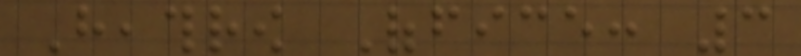Heathrow Office: 3
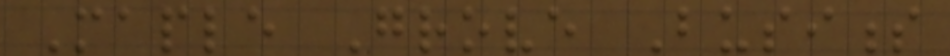Maple Grove Business
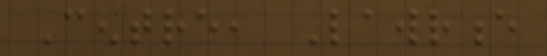Centre, Lawrence
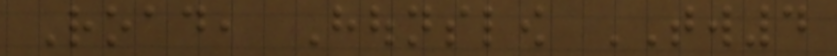Road, Hounslow TW4
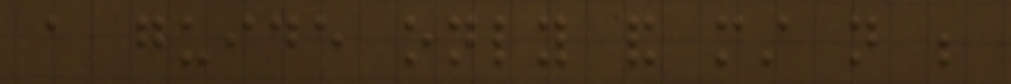a guide only and must not be
